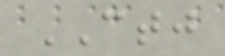CTJ
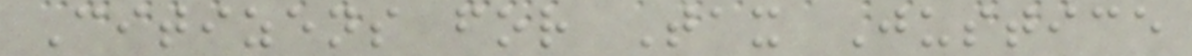Citizens for Tax Justice
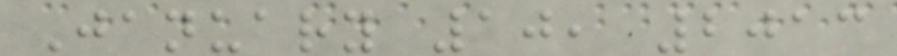January 10, 2013
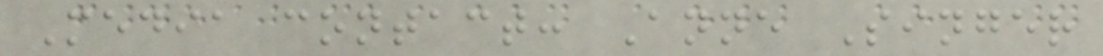Media contact: Anne Singer
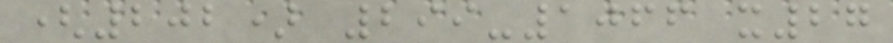(202) 299-1066 x27
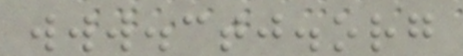www.ctj.org
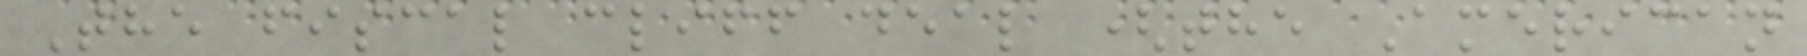The fiscal cliff deal (the American
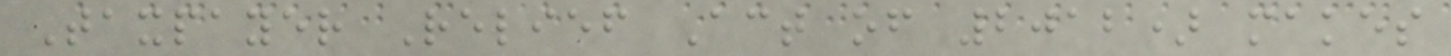Taxpayer Relief Act of 2012) makes
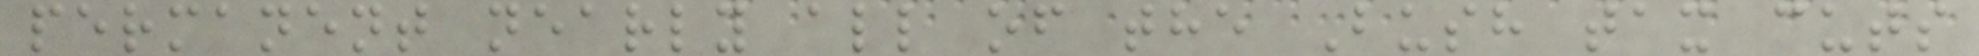permanent nearly all of the Bush tax cuts
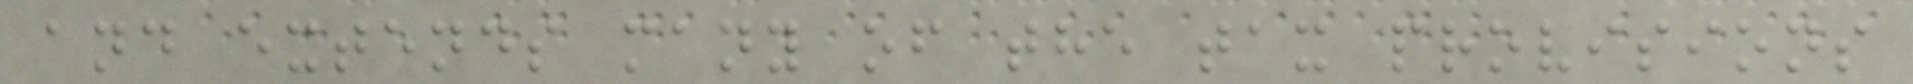and extends many of the tax provisions
